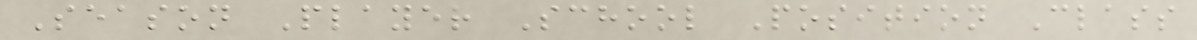Season Player School Position Class
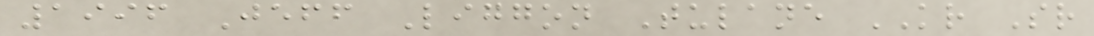1996 Jeff Liggon Tulane KR Sr
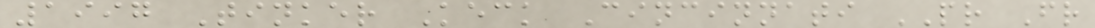1997 Tinker Keck Cincinnati PR Fr
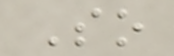So
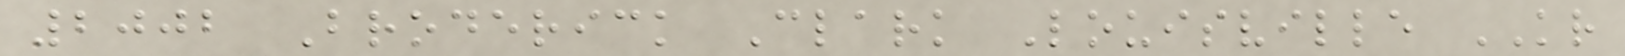2002 Broderick Clark Louisville KR
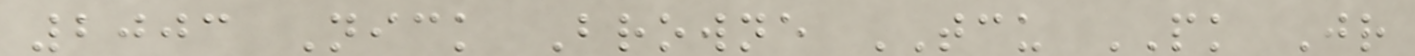2003 Nick Browne TCU PK Jr
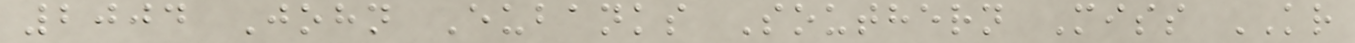2004 John Eubanks Southern Miss KR
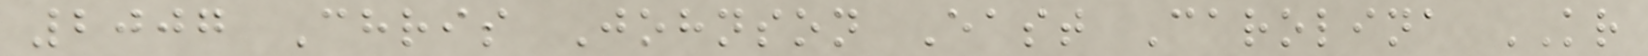2007 Chris Johnson East Carolina KR
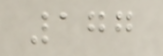177
